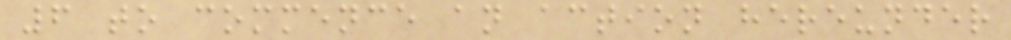6 to commence an action hereunder
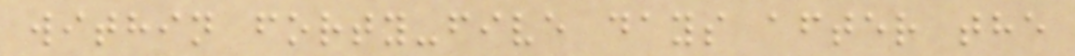within forty-five days after the
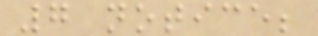7 notice;
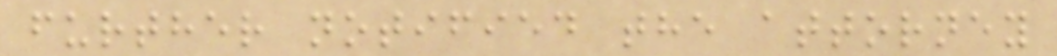further notified the attorney
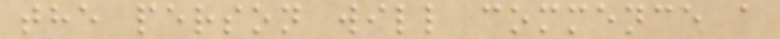the person will commence a
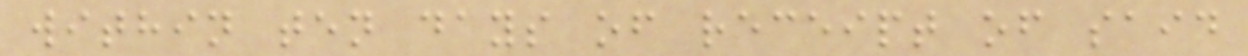within ten days of receipt of said
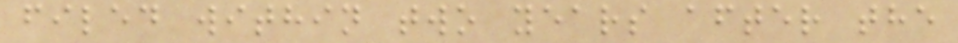filed within two years after the
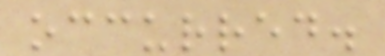occurred.
